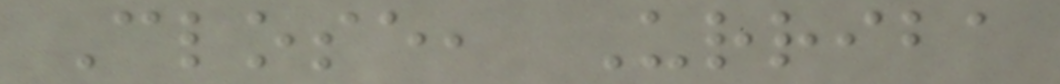Close, Urriba
